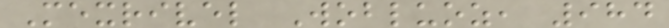Mexrivel Wobluoz, 984
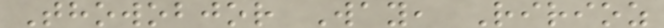Thowobjor Way, Ririoz
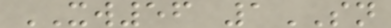XW56 1SN
